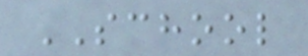SCHOOL
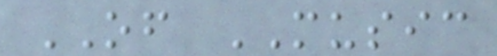OF MUSIC
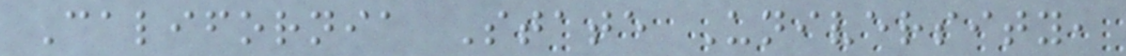California State University,
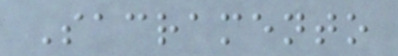Sacramento
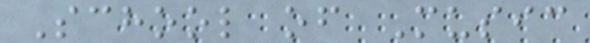School of Music
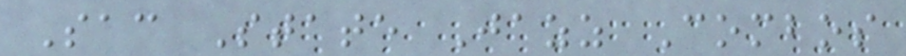Sac State Jazz Combos
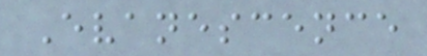Evanescence
